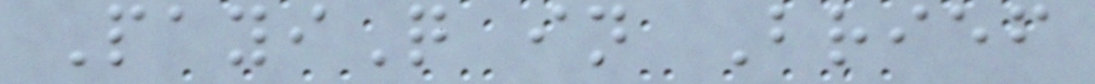PayiQ in Brief
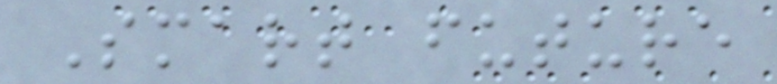Smart future
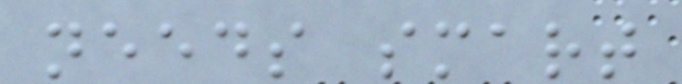needs smart
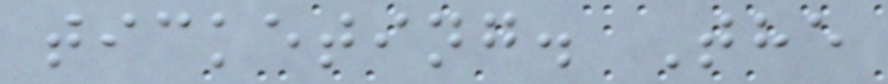ticketing. The
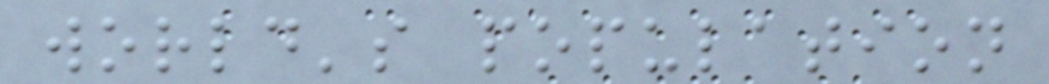world's population
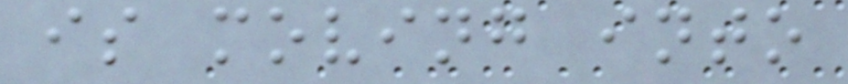is moving into
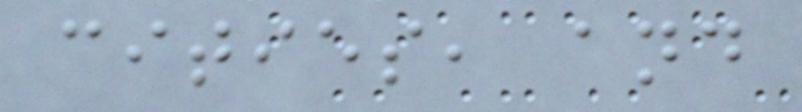cities, and
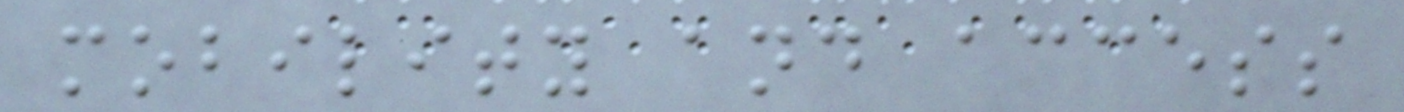mobility and access
